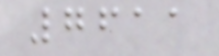7611
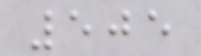505
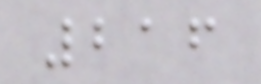216
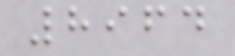8964
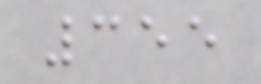355
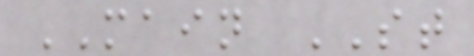MAIN ST
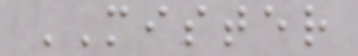MISTER
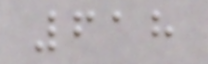618
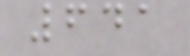641
